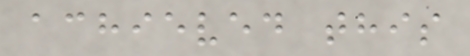achieved this
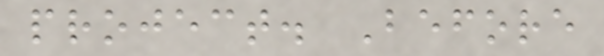project. Before
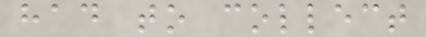had to collect
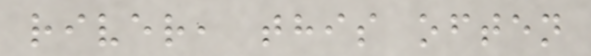river, this often
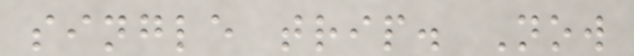single trip. Now
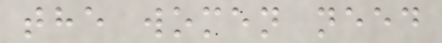the women need
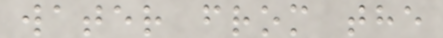water from the
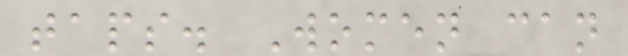taps. Women can
